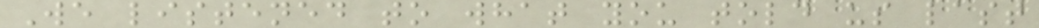We listened to what you told us last
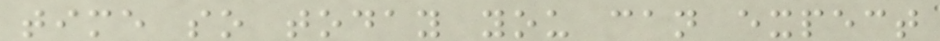time so today you can expect
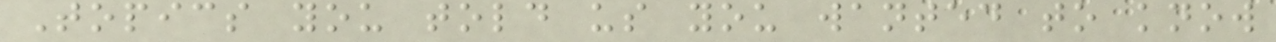Topics you told us you wanted to know
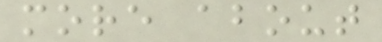more about
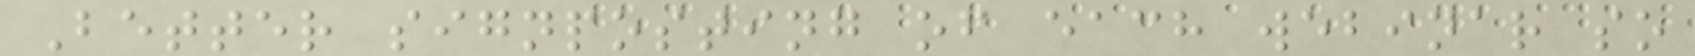Better signposting of each webinar so
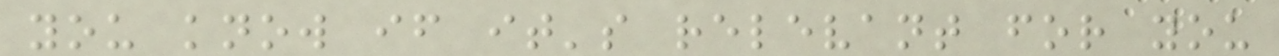you know if it's relevant for you
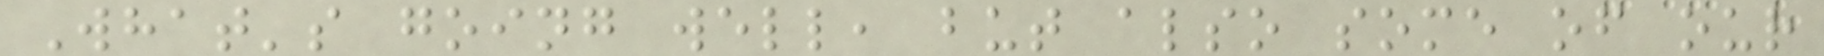What's going well, but also some of our
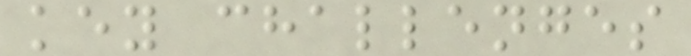key challenges
